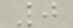0
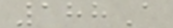188A
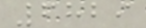6829
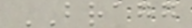BRAGG
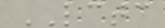LCTC
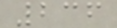236
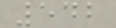542
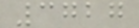3727
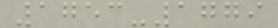1753-1779
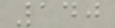140
